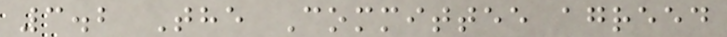3.2 The Committee agreed
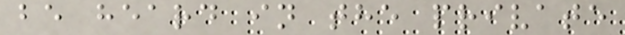be heard in the private
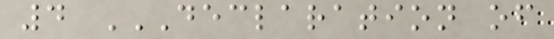4 DECLARATION OF
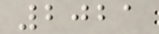2021
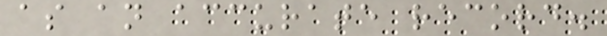as an accurate record.
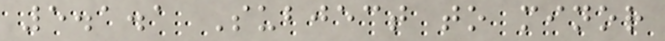5.1.1 Subject to minor
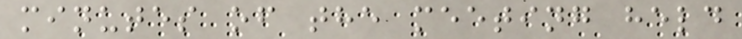minutes of the meeting held
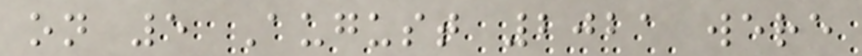on 5 August 2021 were
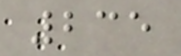235
